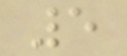5
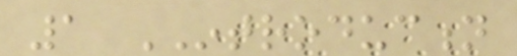1 INTRODUCTION
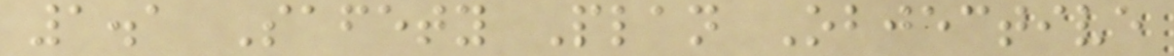1.1 Safety Plan Objective
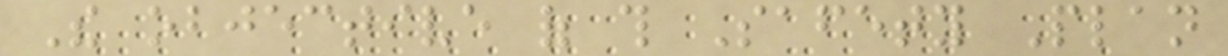The objective of this Safety Plan
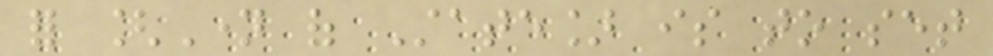for [Name of State] is to set
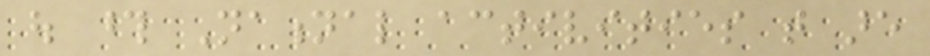out those National activities that are
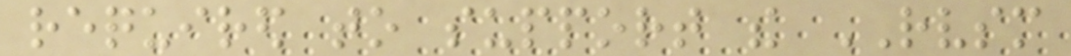required to support the RVSM
